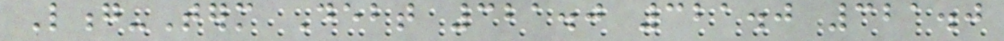Long-Term Debt 321.0 321.0 321.0
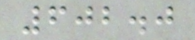602.0
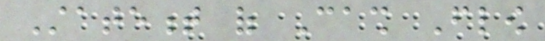Statement of Cash Flow
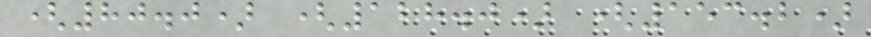(80.0) (128.0) (153.2)
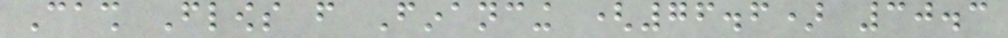Cash Flows from Financing (76.6) 30.3
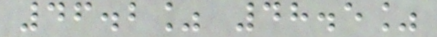46.2% 48.5%
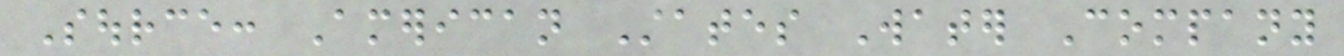Source: American States Water Company
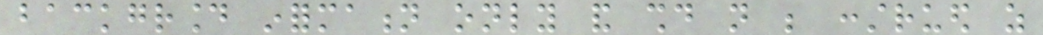background information only and should not be construed as
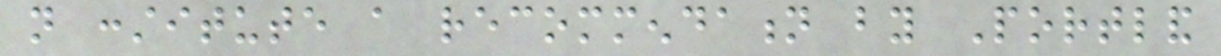not constitute a recommendation by Portland
